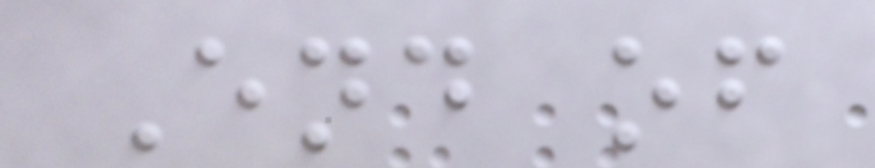End of
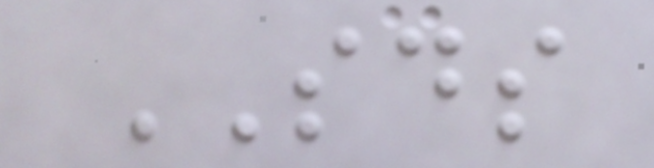SDS
